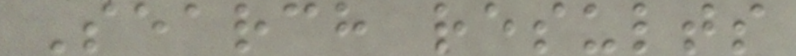Search results
